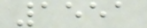1551
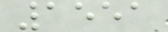1551
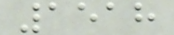1518
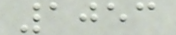1053
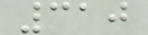310
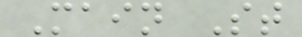Main St
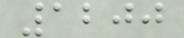1200
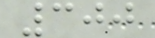300
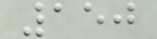150
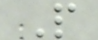P
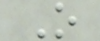O
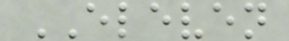ELEVEN
